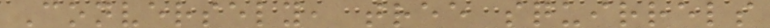Conversely, tree squirrels
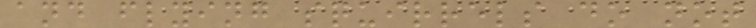and flying squirrels do not
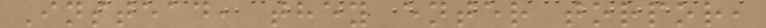Instead, they enter torpor,
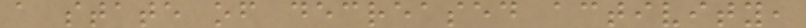a state of decreased activity,
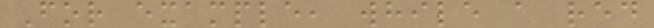For example, while a red
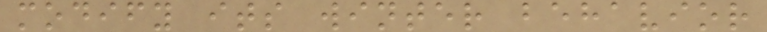modify its winter behavior
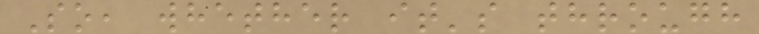So, whether it's through
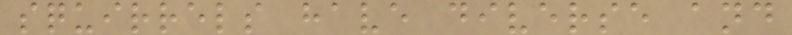squirrels have diverse and
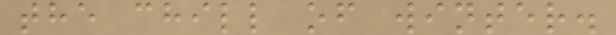the chill of winter.
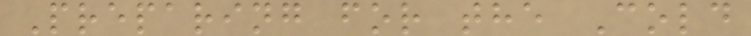Preparing for the Cold
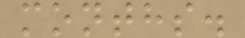months.
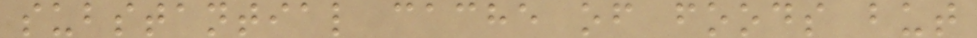substantial cache of foods but
